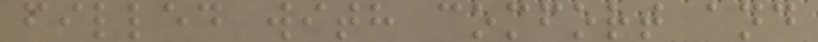filled with comfort and
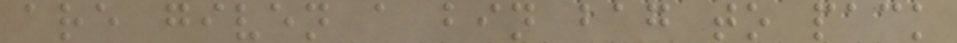are given a bin bag to pack
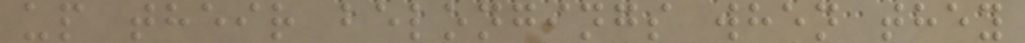up their belongings when they
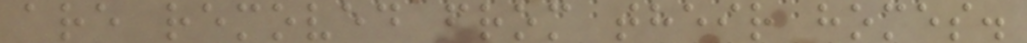are removed from their homes.
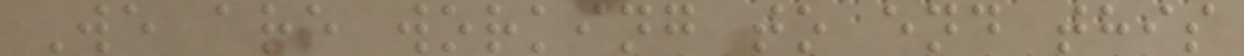We are working to end this
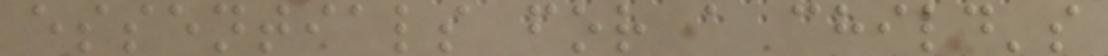essentials for a child's
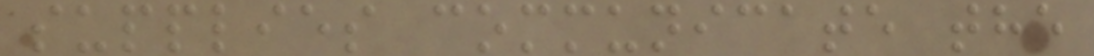supplies communicate the
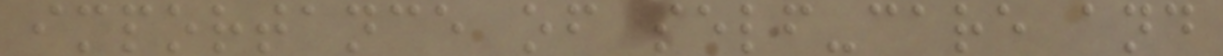importance of self-care and
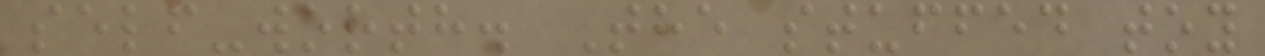self-worth. The stuffed toy
